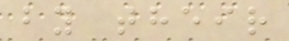by their
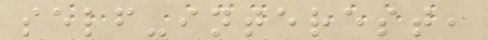self-interest,
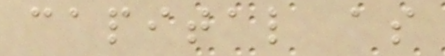capital as
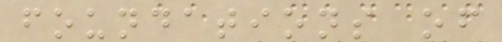foundations of
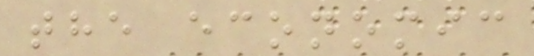the economic
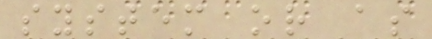system or as
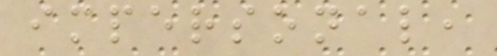impersonal,
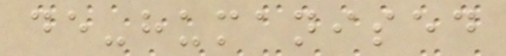de-humanised
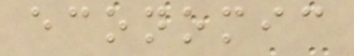economic
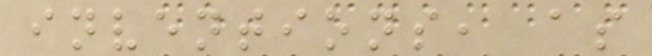inventions, as
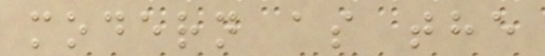modern as the
